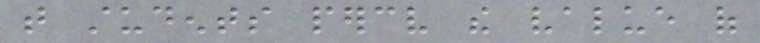that students perceive the value of
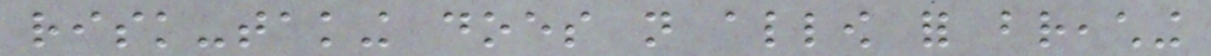risk-taking does not allow for breaching
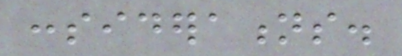considerations.
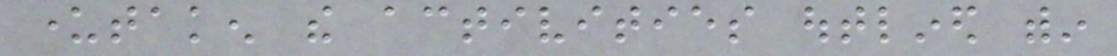undertaken the activities outlined within
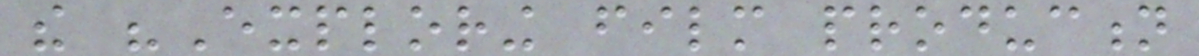the "Exploring film production
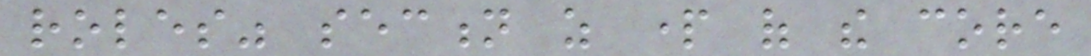roles" section as part of the core
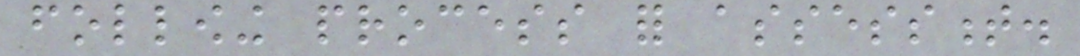following process for assessment.
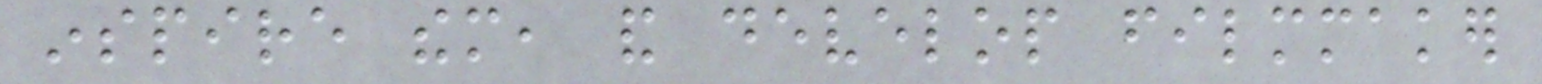inspire them, and develop filmmaker
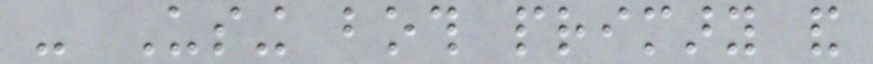- Using both primary and
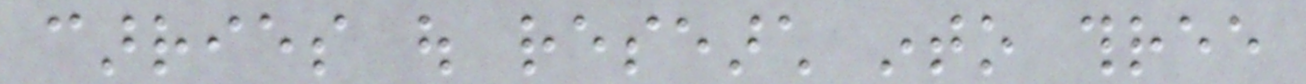carries out research into three
